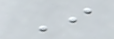I
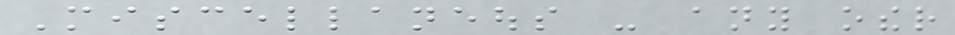Miscellaneous - any other
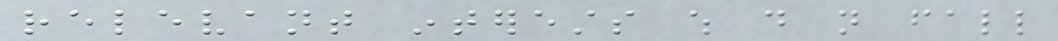relevant interests which do not fall
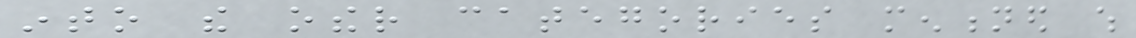into the other categories mentioned which
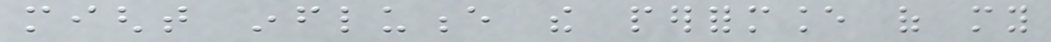might influence the performance of my
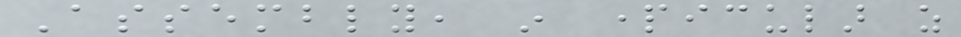Assembly, in particular as
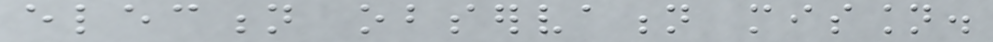election observation mission.
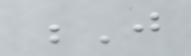J
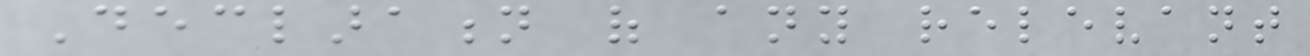Declaration of any relevant
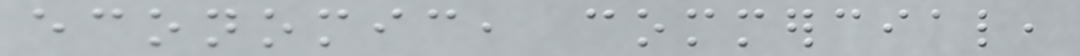economic, commercial,
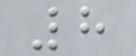8
